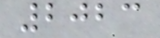2023
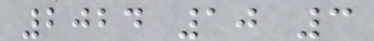2024 10 3
